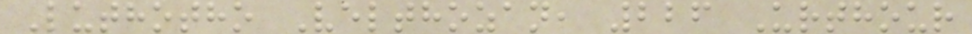Luthotho Velthozan, 226 Urthour
